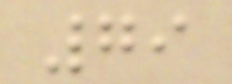79
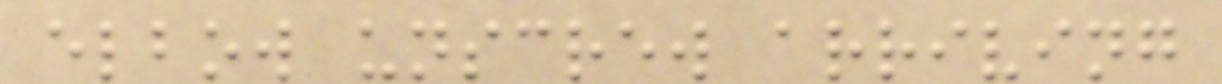elbow unscrew arriving
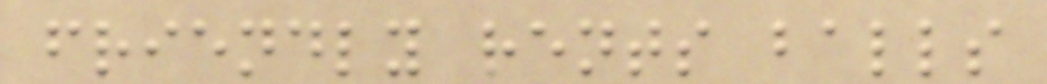friendly rents balls
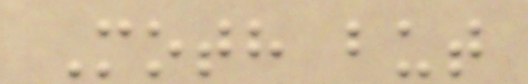Moth but
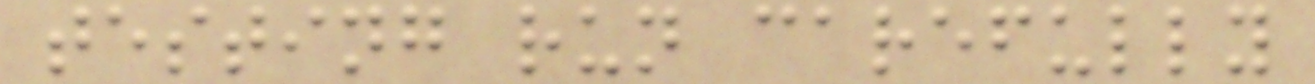testing run carefully
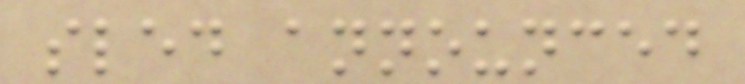sled announced
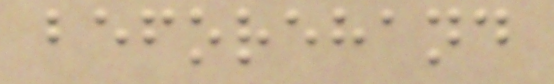beforehand
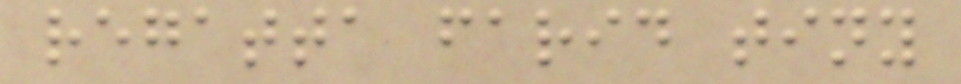regatta farid tiny
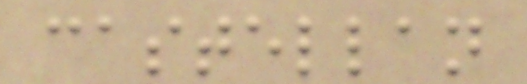castellan
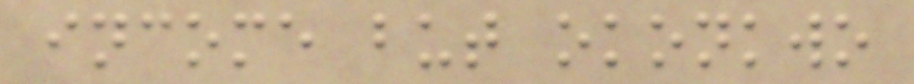income but okonkwo
